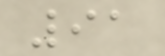91
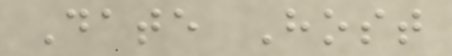Date Host
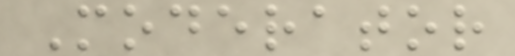Moderator
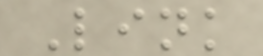Link
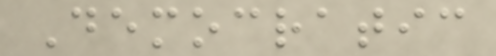Democratic
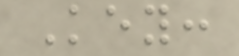Key:
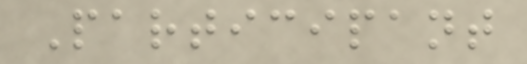Participant
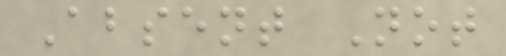Absent Not
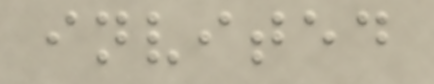invited
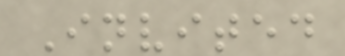Invited
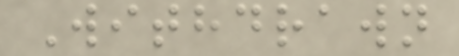Withdrawn
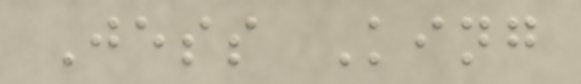Jess King
